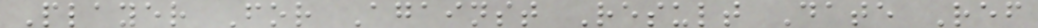Player For Against Result Date Ref
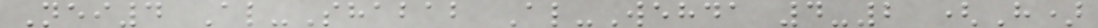Nei4 Al-Shabab Al-Wehda 4-2 (H)
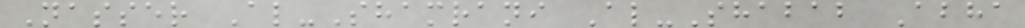Nasser Al-Shamrani Al-Shabab Abha
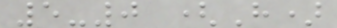5-0 (H)
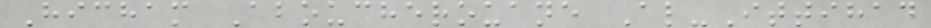Hicham Aboucherouane Al-Ittihad
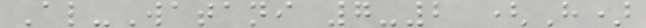Al-Watani 7-2 (H)
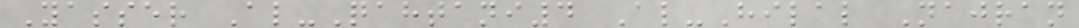Yasser Al-Qahtani4 Al-Hilal Najran
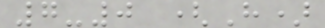7-0 (H)
